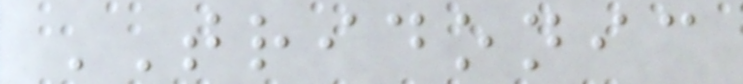TRIDONIC
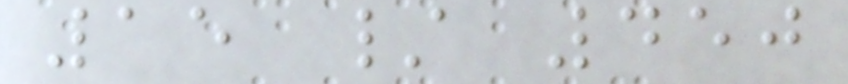15 / 450
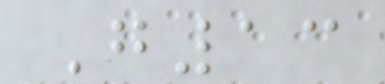G13
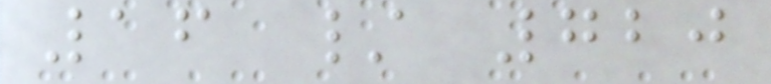16 / 720
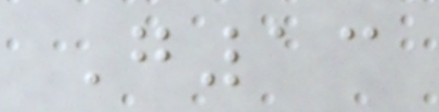G13
